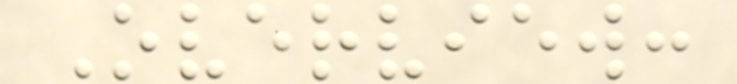Overview:
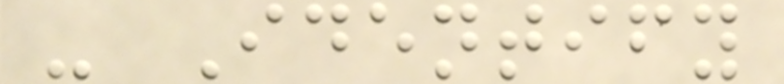- Identify
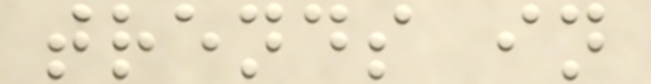trends in
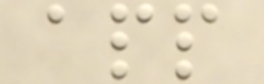app
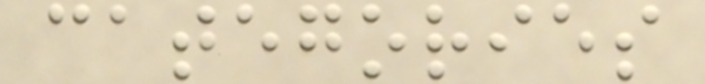categories
